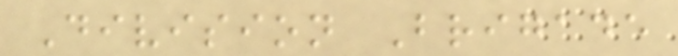Division Brigade
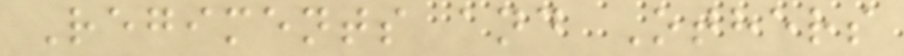Regiments and Others
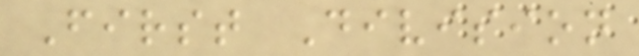First Division
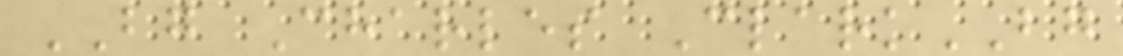BG Charles ClarkBG
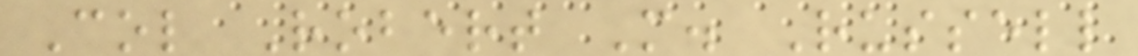Col Robert M. Russell
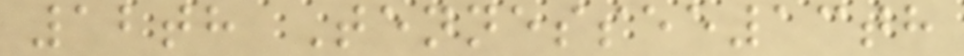12th Tennessee13th
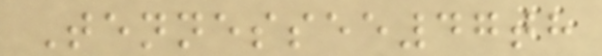Tennessee47th
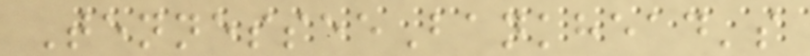TennesseeBankhead's
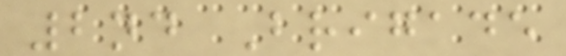2nd Brigade
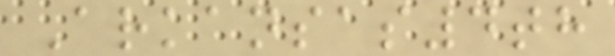Arkansas4th
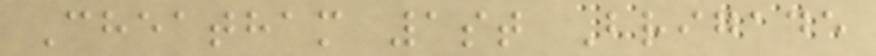Cheatham 1st Brigade
